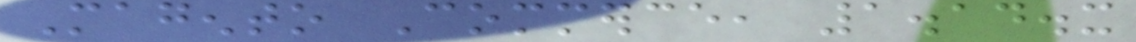Magento Commerce, 1.14.x
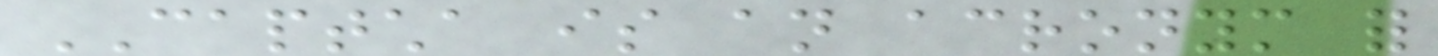CAPTCHA is an acronym for
